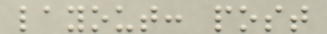layout: post
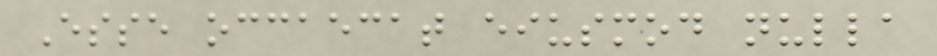Esse occaecat eiusmod nulla
